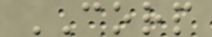CORP
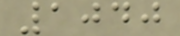1040
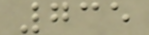735
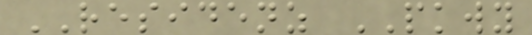RESIDENZ PKWY
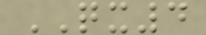QX4
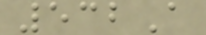532A
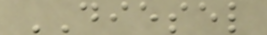DIESEL
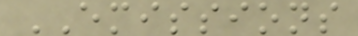EMISSIONS
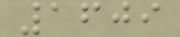1609
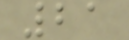21
